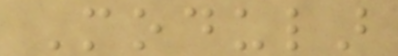Modular
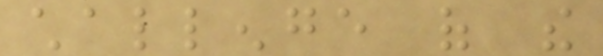challenge of the
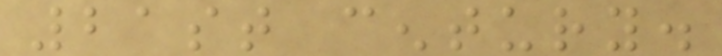21st century.
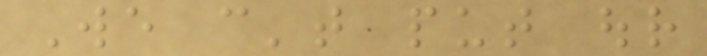We can't put our
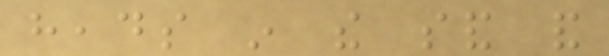heads in the sand and
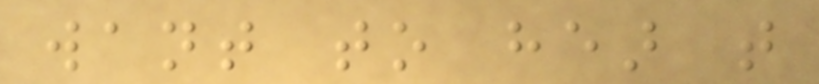want to hear that
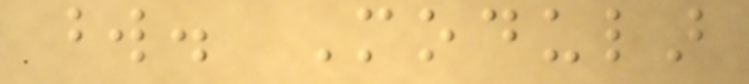word. Modular
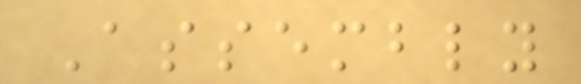Assembly
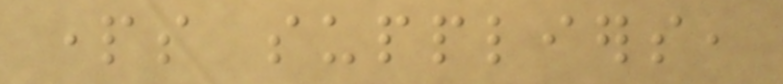parts suppliers,
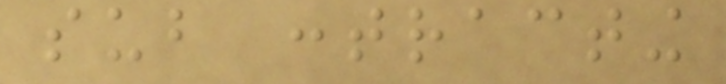sub contracting
